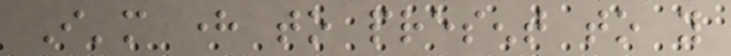I'm here to present to you
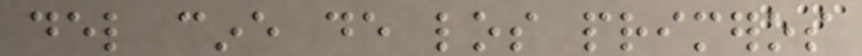del cine de los primeros
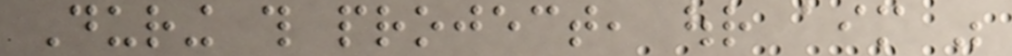During this project, our aim was
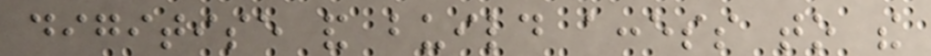digitise and build access to the
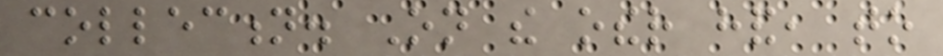collection. On the other hand, to
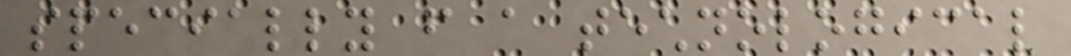specially from a technological
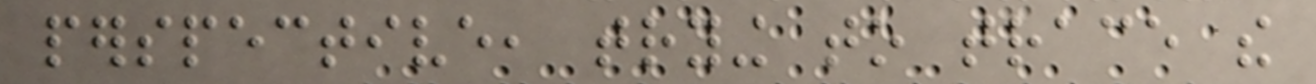perspective, trying to trace the
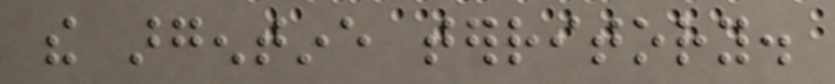the argentine territory.
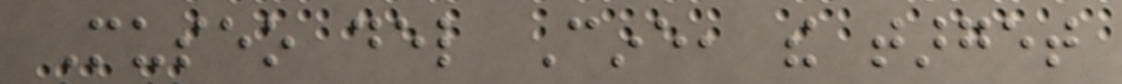Museo del Cine, the target
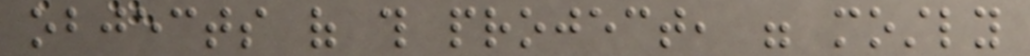objects of this project, were mostly
